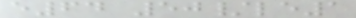e64 50/le1
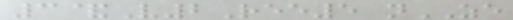3&V2Ree5 nZE
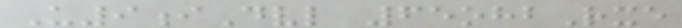U9iDvl 65ohbRxe
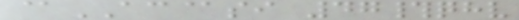@AC@si 47#qhv
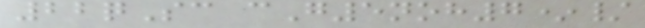22qSc cG5noh7*/
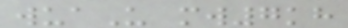wuaU mw7kh
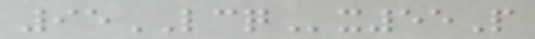95LCQx55P
